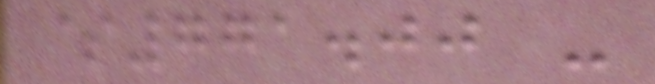$771.00 -
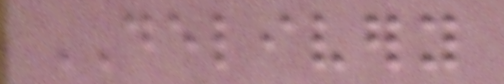DELIVERY
